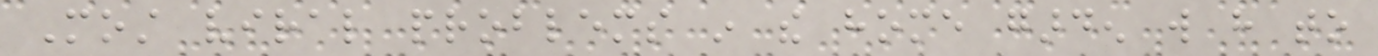Most viral problems in the home garden will have to
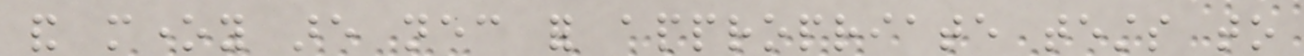and money are necessary for appropriate tests to
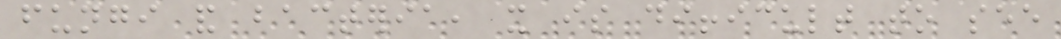fungi and bacteria, it is difficult to see
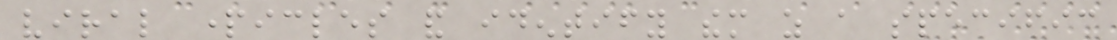viral particles and identify them as a specific
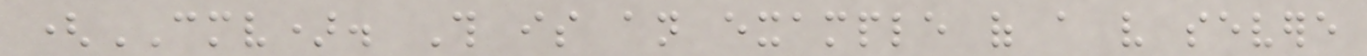(CMV). This is an example of a very severe
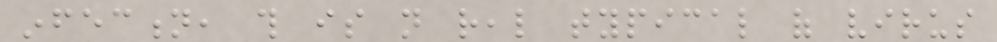infection, this is not real typical of virus
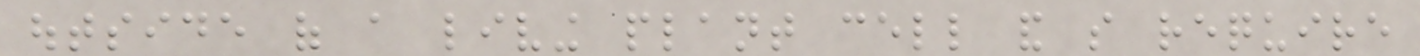outside of a living plant cell and so require
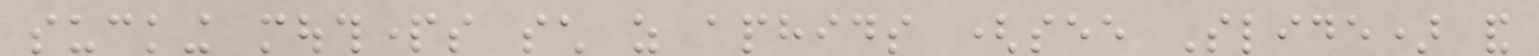sucking mouthparts such as aphids (see Slide) and
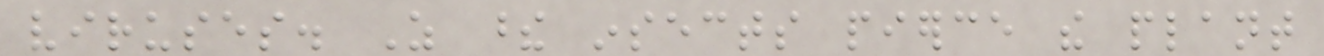viruses. As these insects pierce the plant
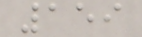159
